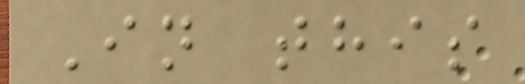In this
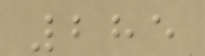285
